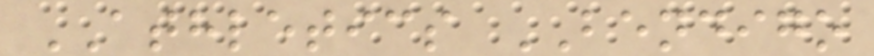ATHLETICS BENDIGO
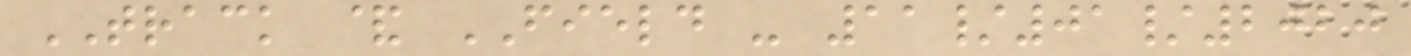TRACK & FIELD - 11/01/2020
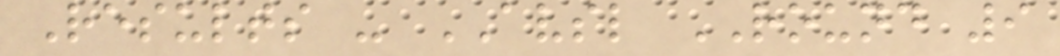Results - AVSL ROUND 9
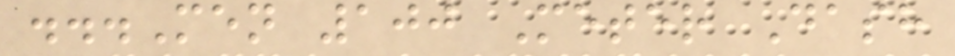...Men 100 Meter Dash
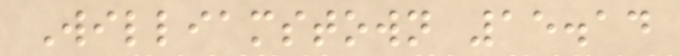Williamstown 15.14
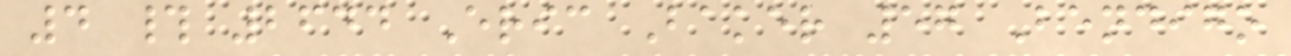4 # 2644 Eric Baker 57 Bendigo
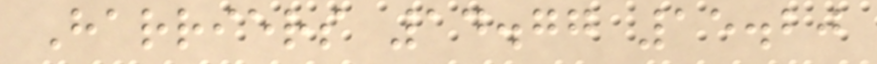Harriers 14.77 15.20
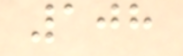108
